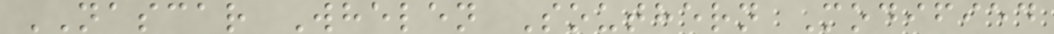NASCAR Whelen Southern Modified
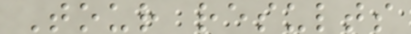Tour results
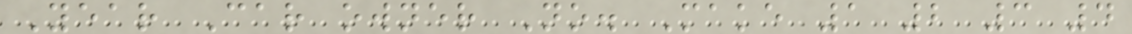Year Car owner No. Make 1 2 3 4
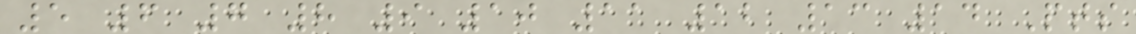5 6 7 8 9 10 11 12 13 14 Pts
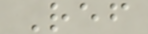Ref
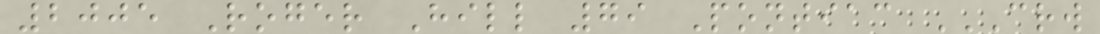2005 Roger Hill 79 Pontiac CRW
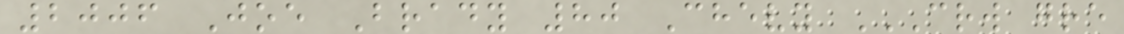2006 Joe Brady 80 Chevy CRW GRE
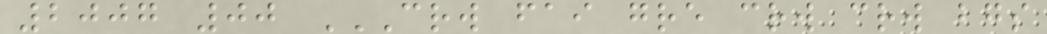2007 00 CRW FAI GRE CRW CRW BGS
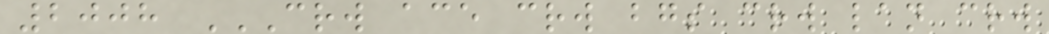2008 CRW ACE CRW BGS CRW LAN CRW
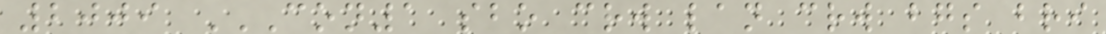2009 CON1 SBO CRW LAN CRW BGS BRI
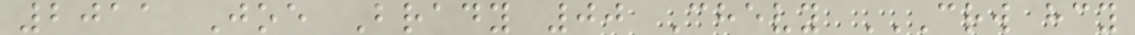2011 Joe Brady 00 Chevy CRW HCY
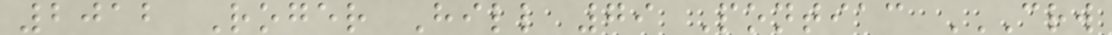2012 Roger Hill 79 Pontiac CRW
